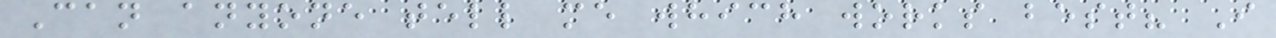Can anyone tell me which works best? I
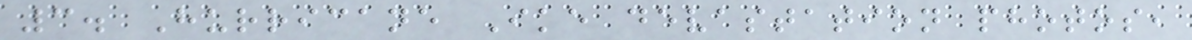3. Hurricane Ike devastation photos,
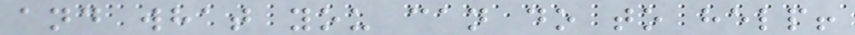and what you can do to help!
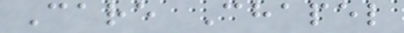Care Chapel
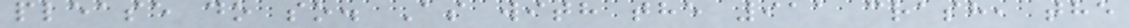please do so. As with the 911 crash, the
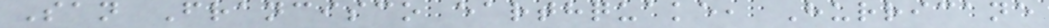San Francisco earthquake, Hurricane
